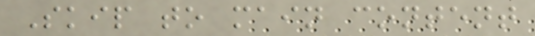Skip to main content
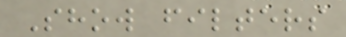Show filters
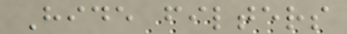Hide filters
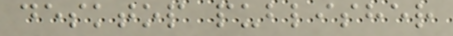desktop publisher
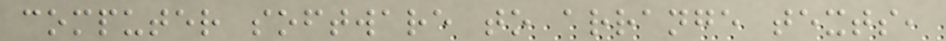computer software to arrange texts,
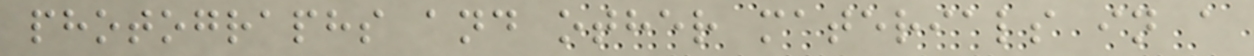photographs and other materials in a
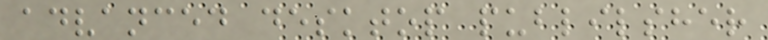advanced desktop publilsher
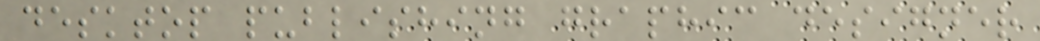desktop publishing graphic designer
